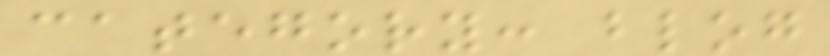category: blog
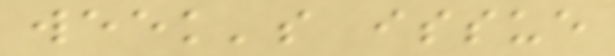week's issue
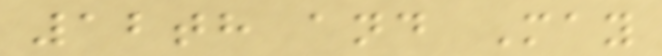12th and May
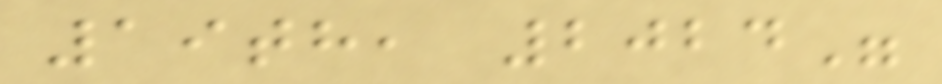19th, 2024"
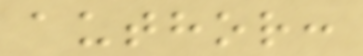author:
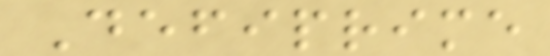Defiprime
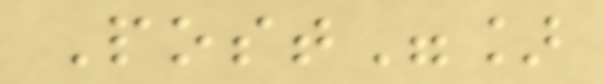Post"]
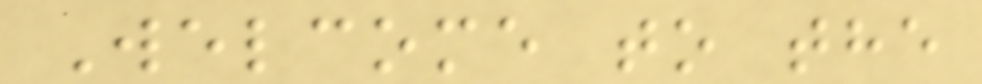Welcome to the
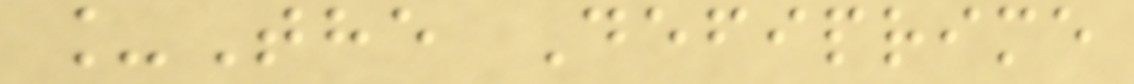_The Defiprime
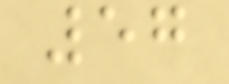57
